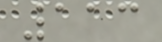113
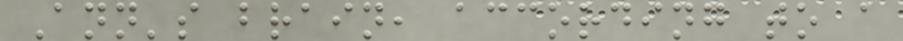Ann's brain, according to a
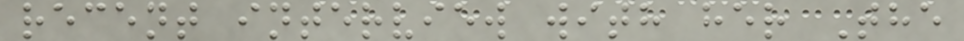recent interview with her The
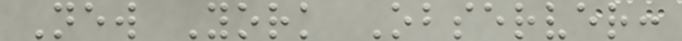New York Observer:
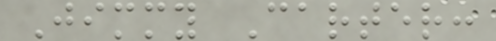Jimmy Carter:
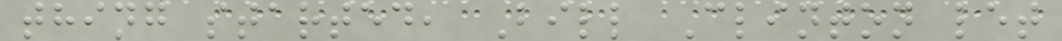thing started, Bill Clinton let
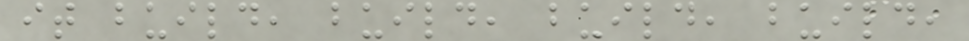it build, build, build, build,
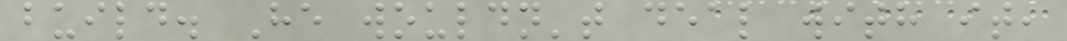build. He wouldn't deal with it,
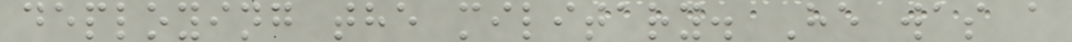deploying the military. He was a
